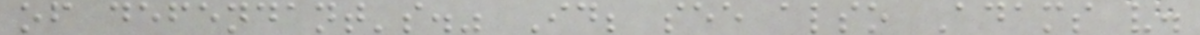of defendant's." Id; see also Adams v.
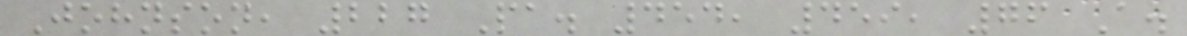Johnson, 227 Pa. 454, 459, 76 A.
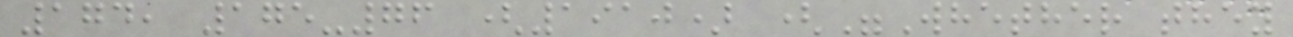174, 175-76 (1910) ("Whether they
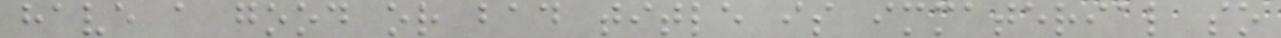have a good or bad title is immaterial so
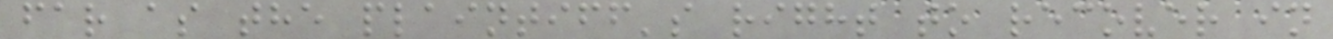far as the plaintiff's right to recover in
